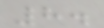8.
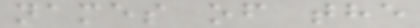names of the
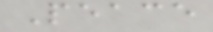Peace
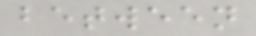between
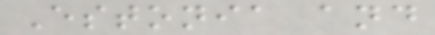Estonia and
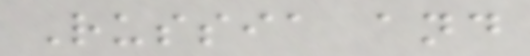Russia and
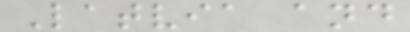Latvia and
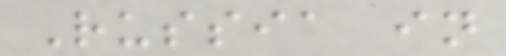Russia in
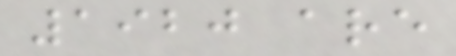1920 are
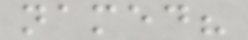named?
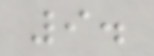9.
